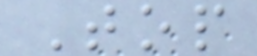Top
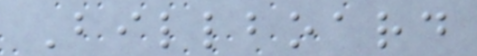Billboard
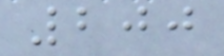200
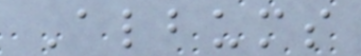Albums
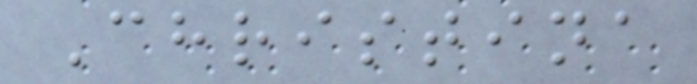Christina
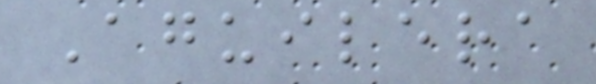Aguilera
